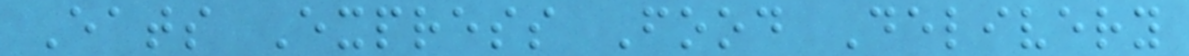Eats Express Food Delivery
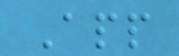App
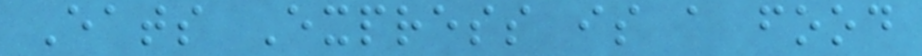Eats Express is a food
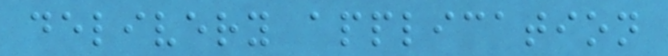delivery application
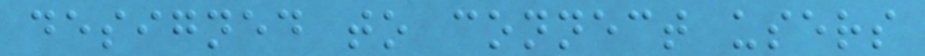designed to connect users
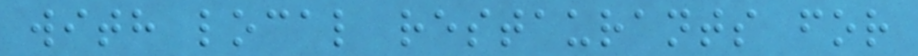with local restaurants for
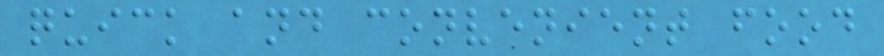quick and convenient food
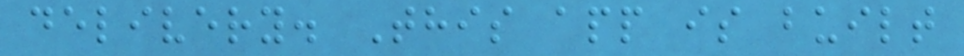delivery. This app is built
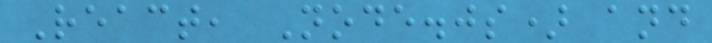React, Node.js) and
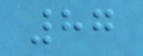87
